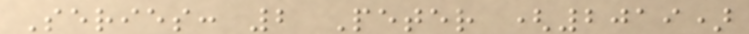Series: 2 Peter (2019)
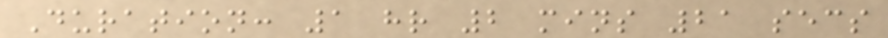Duration: 1 hr 2 mins 21 secs
